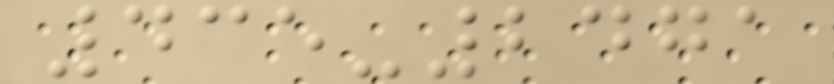435-2471
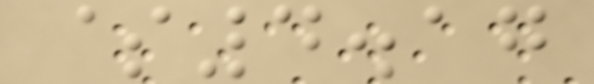$4.17
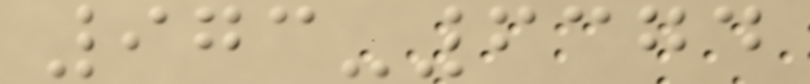973-6374
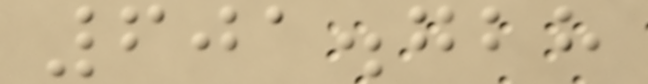601.728
